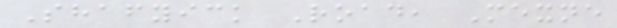Shafyick Road, Mexne
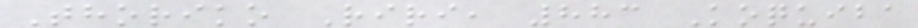Thoriko Riri, 883 Koquiba
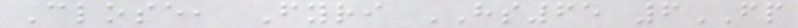Close, Fyri HS65 6FP
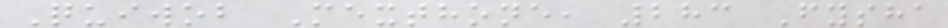Quiwob Mexthone, 283 Fysha
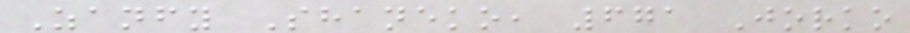Zanfy Shaneko, 671 Jorko
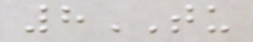8TU
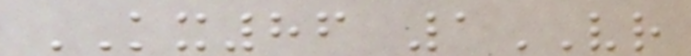KX86 1VR
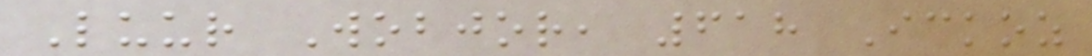Luur Wobjor, 618 Ickoz
